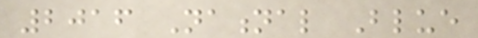2016 National Blue
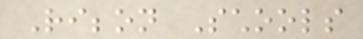Ribbon Schools
